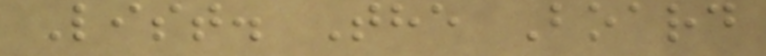List. The Board
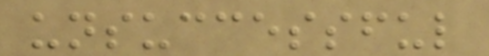unsuccessful
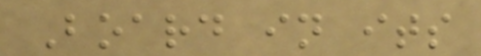Board in its
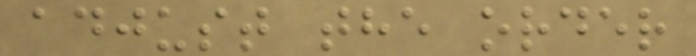adjust the order
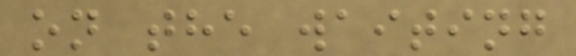on the waiting
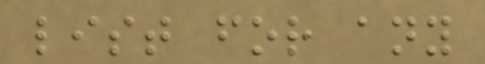list for any
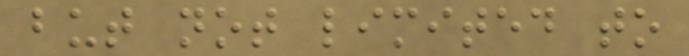but not limited to
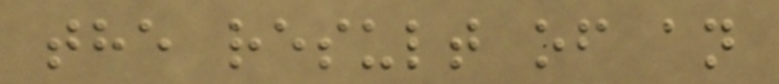the result of an
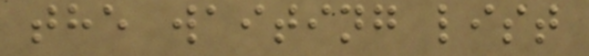the waiting list
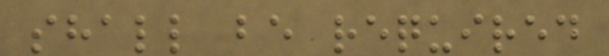shall be required
